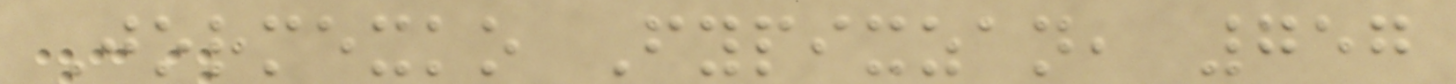Jormexko Fypixzan, 757
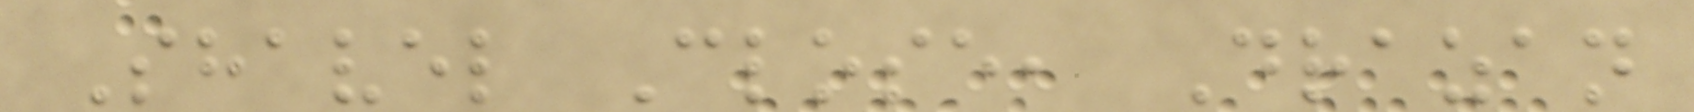Shavel Close, Drazan
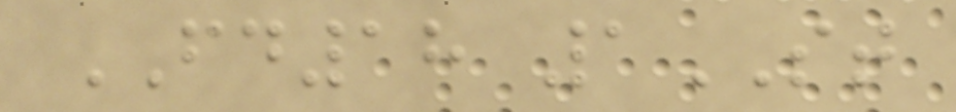FD18 1ST
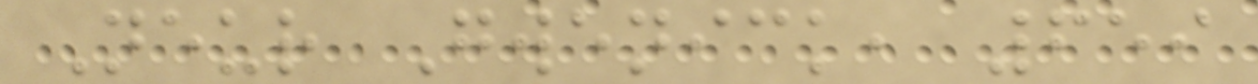Neur Gwenick, 659
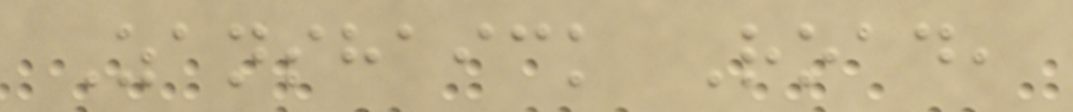Zanshaick Road,
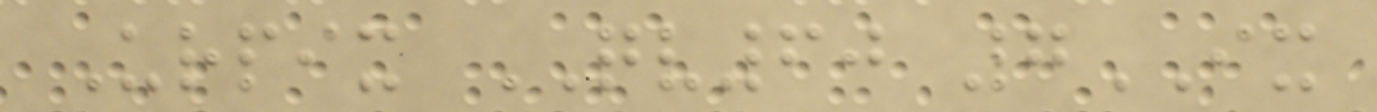Urpix QV60 7IX
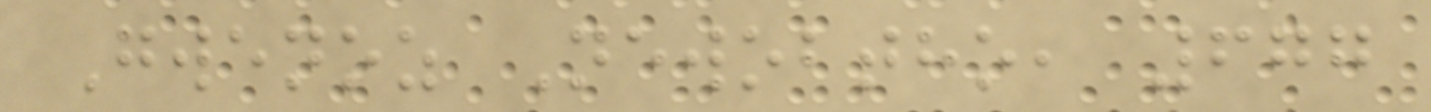Gwenoz Newobtho, 677
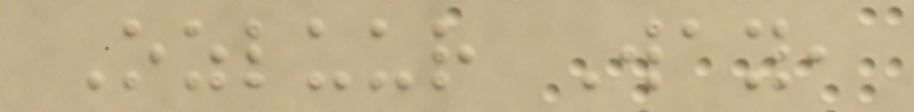Ozluur Way,
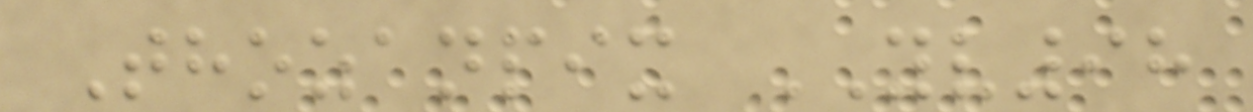Thozanpix YV98
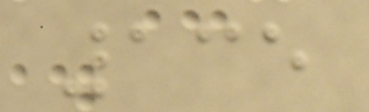135
